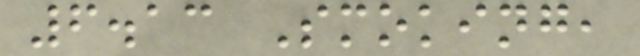6.13 Smoking,
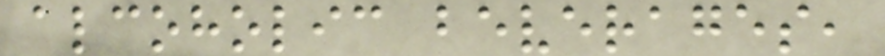alcoholic beverages,
